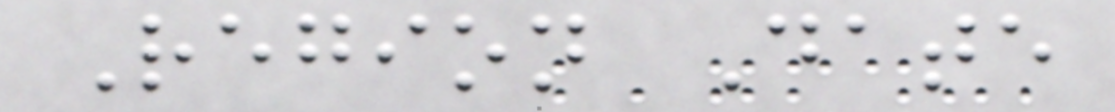Region Date
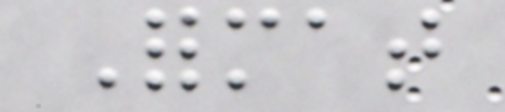Format
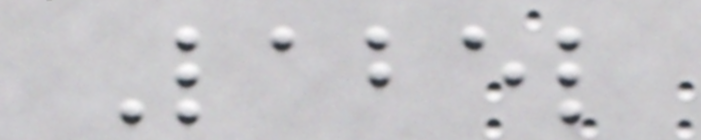Label
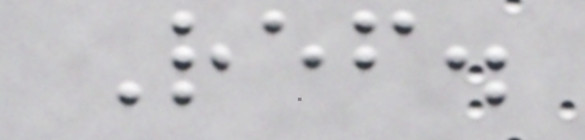Ref.
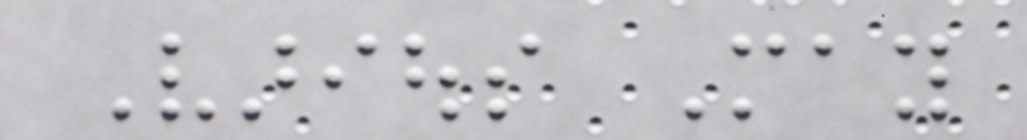Various May
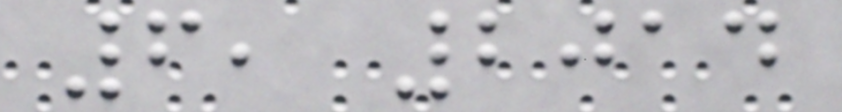6, 2014
